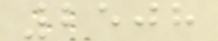2508
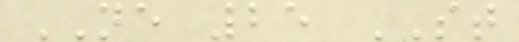NE 25 ST
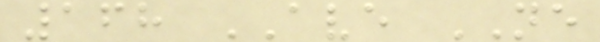168 AVE NE
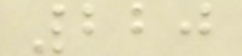220
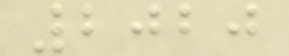2020
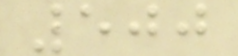500
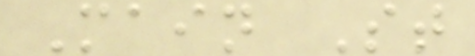Main St
